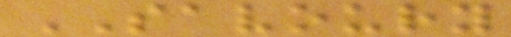SAVOURY
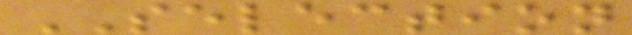SELECTION
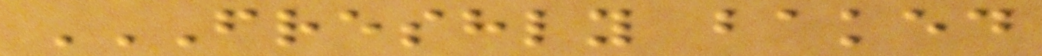FRESHLY BAKED
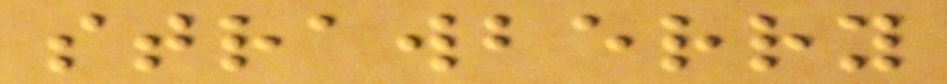strawberry
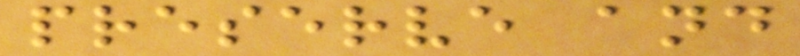preserve and
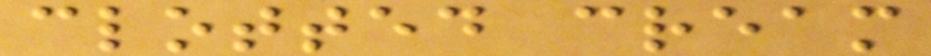clotted cream
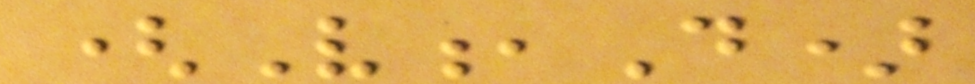(V,D)
